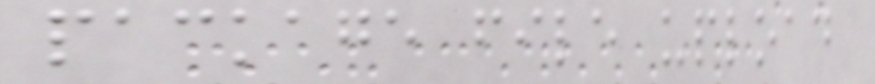package file upload
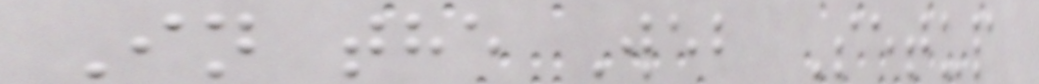In the Web Setup
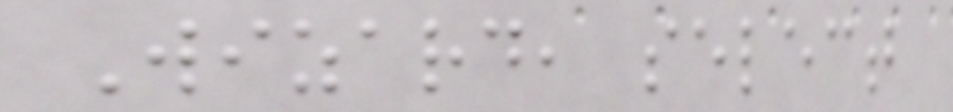Wizard, select
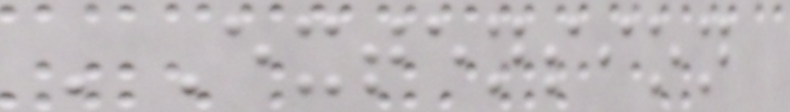'Extension
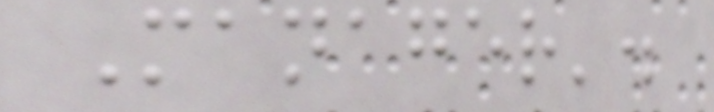Manager'.
